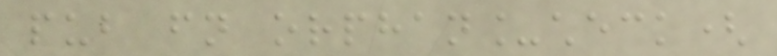pub fn orphan_check(
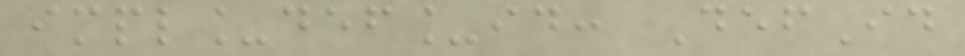impl_def_id: DefId
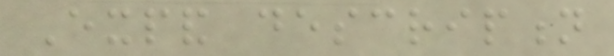Expand description
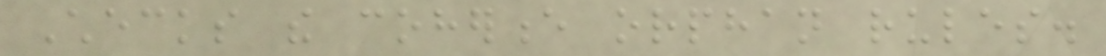Checks the coherence orphan rules.
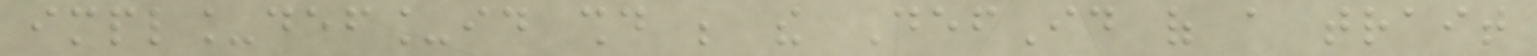impl_def_id should be the DefId of a trait
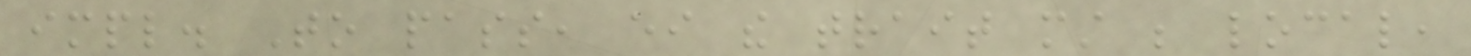impl. To pass, either the trait must be local,
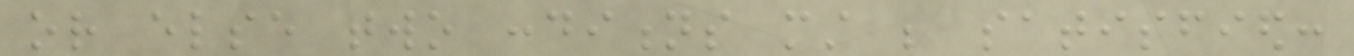or else two conditions must be satisfied:
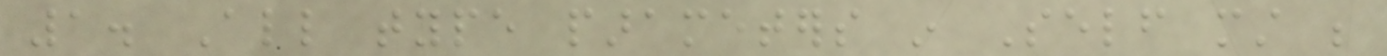1. All type parameters in Self must be
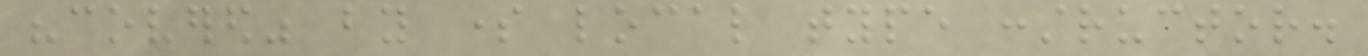"covered" by some local type constructor.
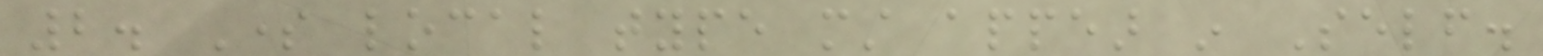2. Some local type must appear in Self.
